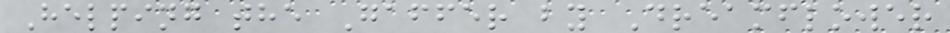Helping the Gaffer by Dreamflower
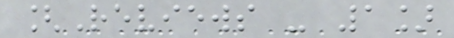[Reviews - 1]
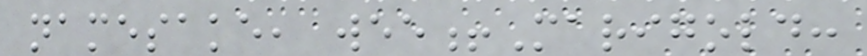namesake, wee!Marigold:
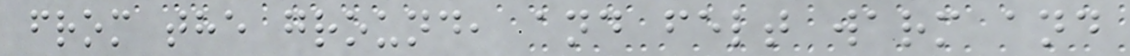from the ground, and felt warm and
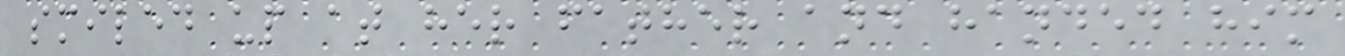smiled up at her father and handed him
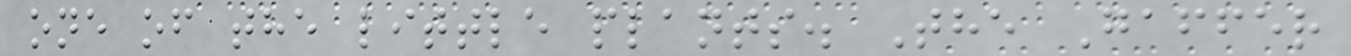one of the little plants. The Gaffer
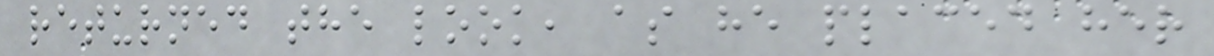returned the look, as he placed her
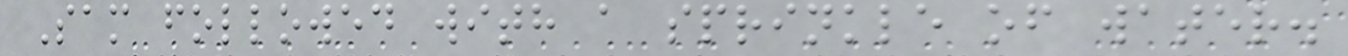Sam followed with a sprinkle of water.
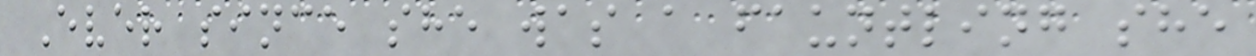Ever since she was a fauntling she
